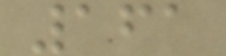161
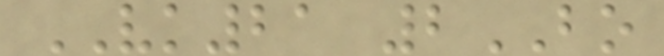VK21 2BO
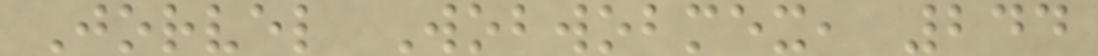Jorvel Wobwobmex, 244
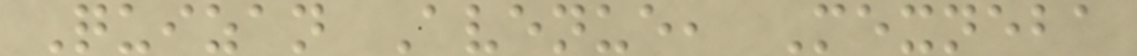Quizan Avenue, Mexneba
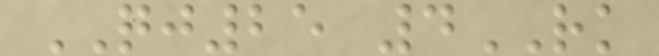QJ25 4RK
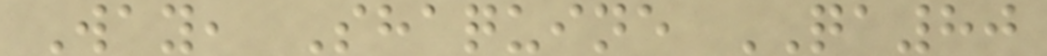Way, Shaquine QA80
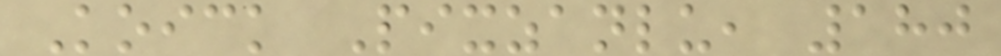Koick Pixzanlu, 180
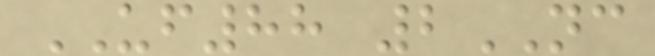UF88 2NC
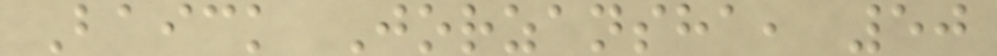Baick Jorzansha, 50
